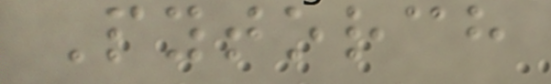Pytorch
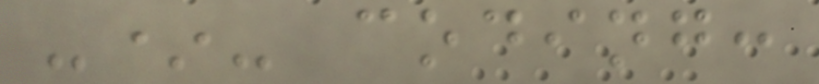-*- coding:
